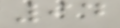94
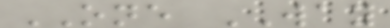ONE WAY
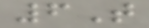6T
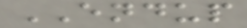ENDUP
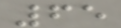65
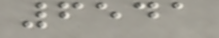6541
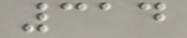314
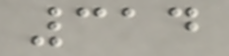314
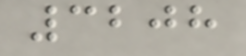3208
